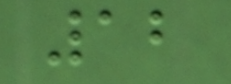12
